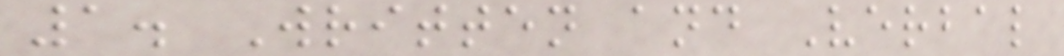1. Written and Verbal
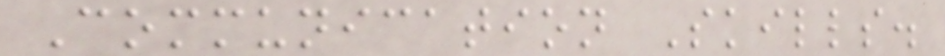Communication Skills.
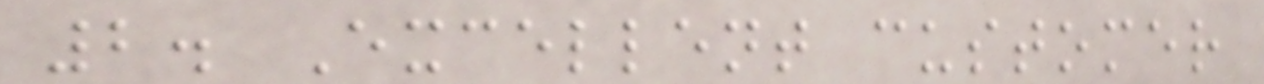2. Excellent customer
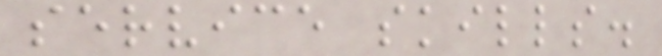service skills.
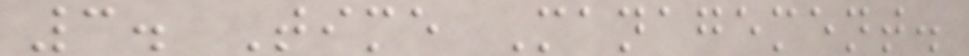3. Time Management.
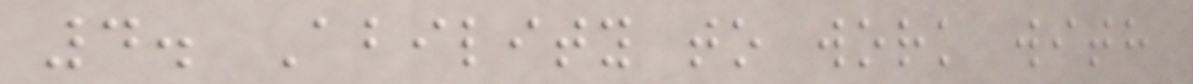4. Ability to work with
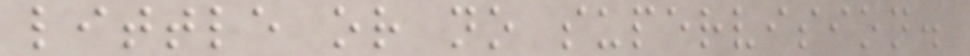little or no supervision.
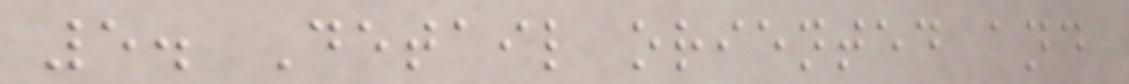5. Detail oriented and
